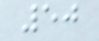50
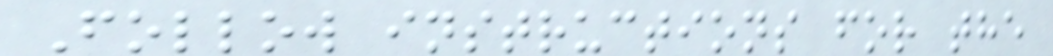Follow instructions for the
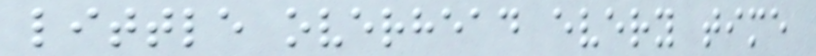little overhead every time
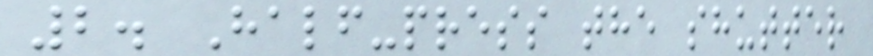2. Half-press the shutter
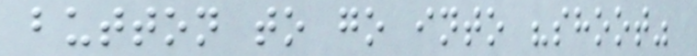button to go into "shoot"
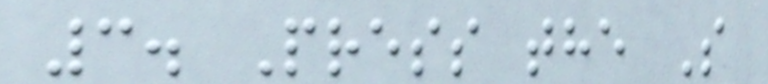3. Press the S
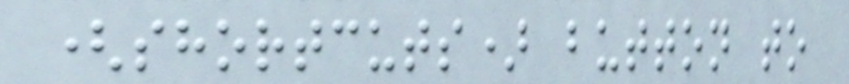(shortcuts) button to
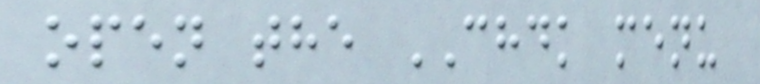open the CHDK menu
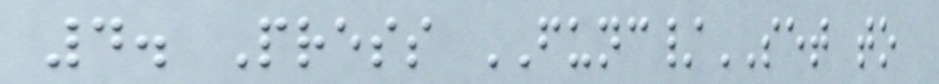4. Press FUNC/SET to
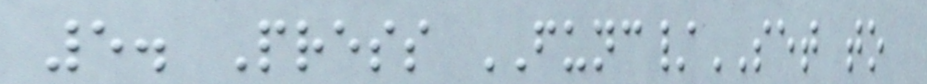5. Press FUNC/SET to
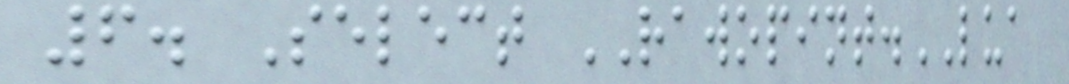6. Select RAWOPINT.LUA
